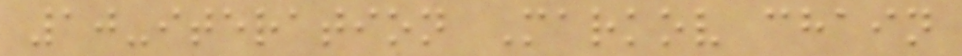10-iteration Markov chain
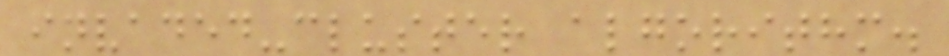invaded-cluster algorithm.
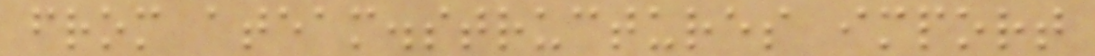from ateam.structures import
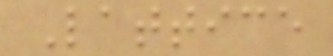Lattice
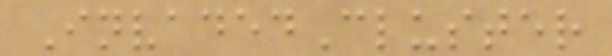InvadedCluster
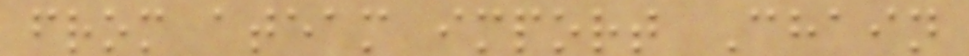from ateam import Chain
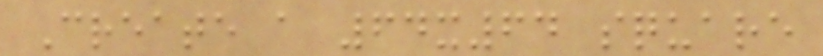Create a 64x64 square
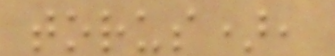torus),
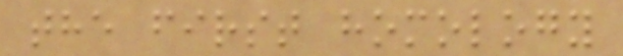the first homology
